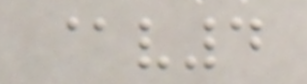@v4
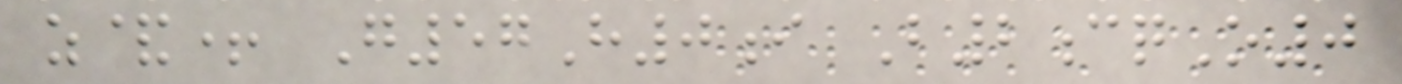z&+ G57H0i B2cqO0
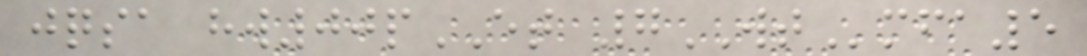jqsa hw00pET 7WTmfa5
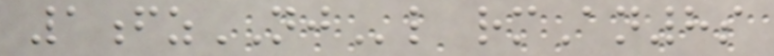1fzNJl rmAn8s
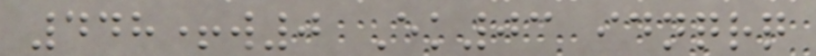448+w0 Ek03 idnqrq
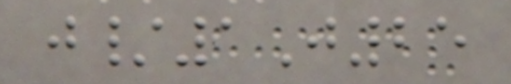j/1J25
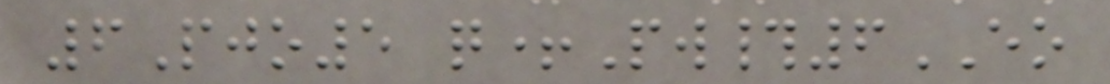6Pjo5 q+Pw#6EO
